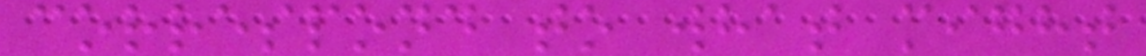correspond to what might
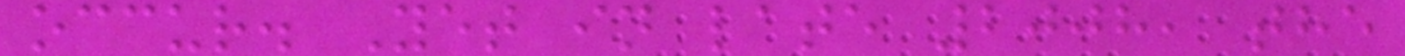occur. Yet in late 2008, the
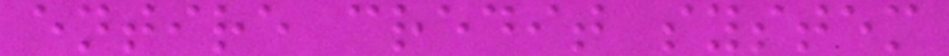entire credit system
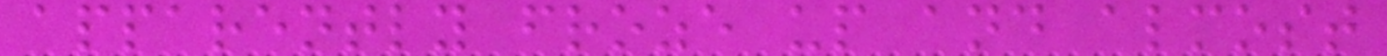apparently froze up and almost
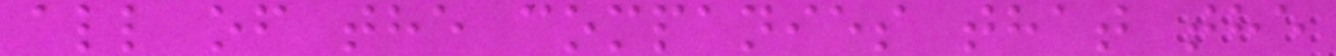all of the companies that the
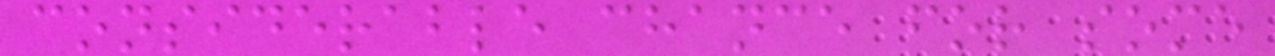considerable chance for some
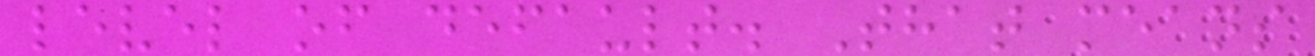level of default. That means
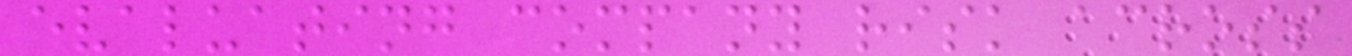evaluating company risk across
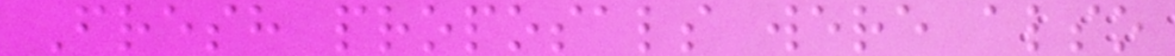Fresh proposals were also
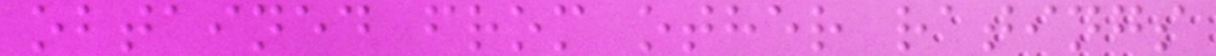obtained from other ratings
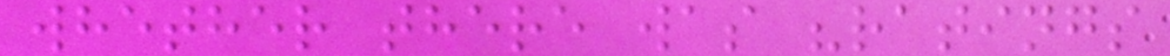whether there was "ratings
